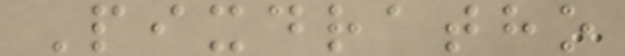Pixdratho
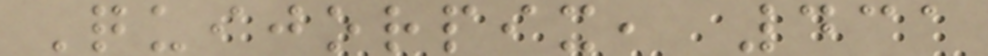Quijorpix, 431
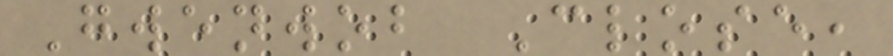Gwenwob Close,
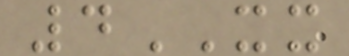4XX
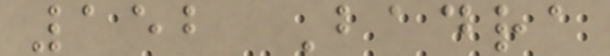152 Badra
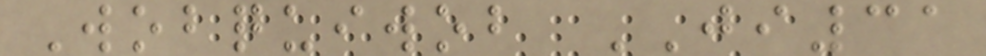Wobquiwob JI31
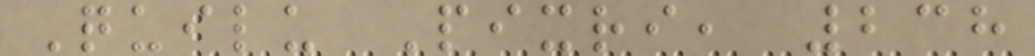Quilu Pixri, 238
